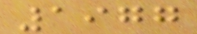1977
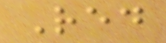Red
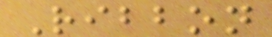Ribbon
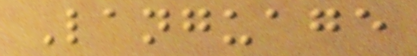Language
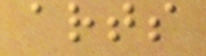arts
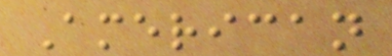American
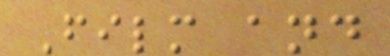Film and
